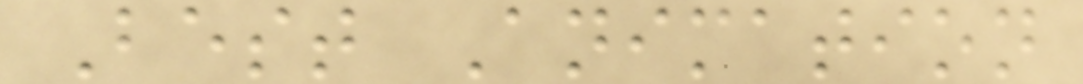Best Animation
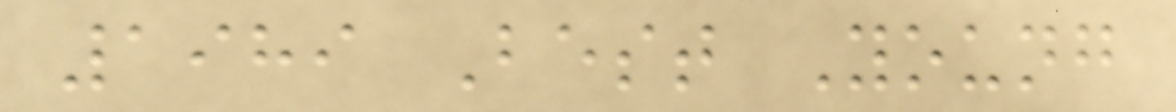1989 Best Young
